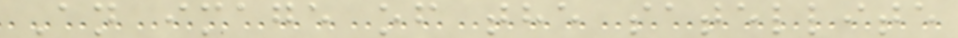An image of the satellite
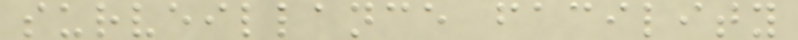surveillance facility
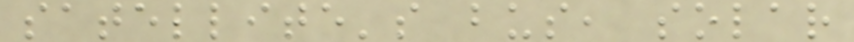satellite's bus, solar
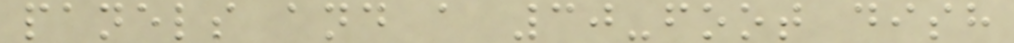panels and a 30-foot dish
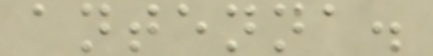antenna.
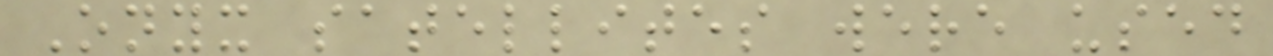Onyx satellites were used
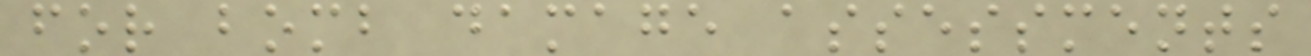for bomb damage assessments
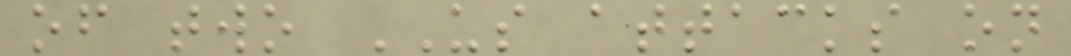of two US attacks on
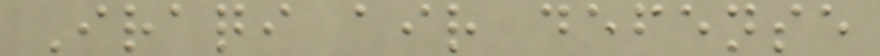Iraqi air defense
